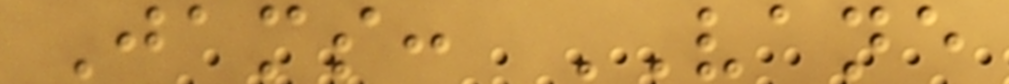Jams: VANE
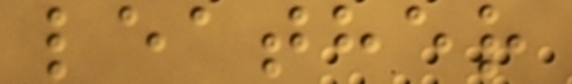leather
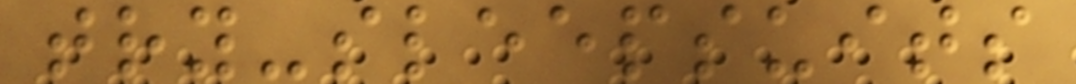try-sleepsuits
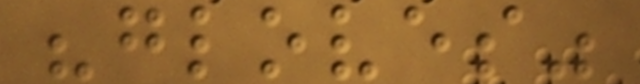"gloves"
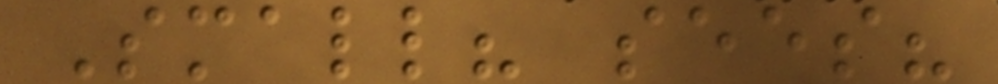Small? sees?
